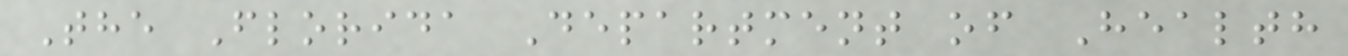The Florida Department of Health
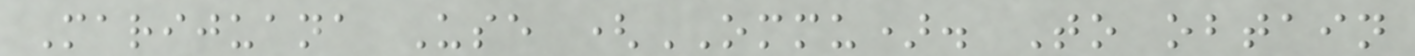Marijuana Use (OMMU). To obtain
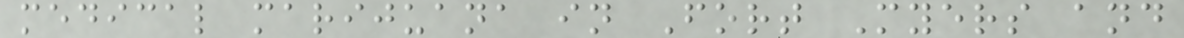medical marijuana in Fort Myers and
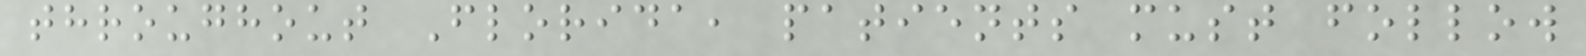throughout Florida, patients must follow
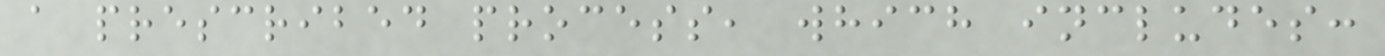a prescribed process, which includes:
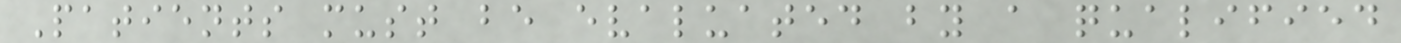Patients must be evaluated by a qualified
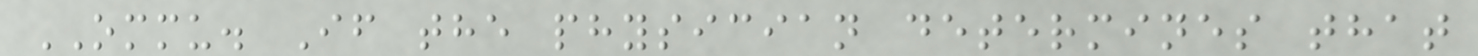OMMU. If the physician determines that
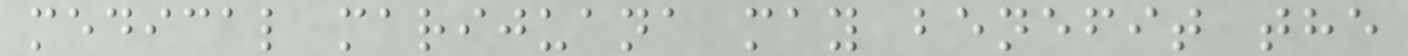medical marijuana may benefit the
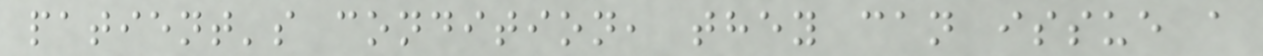patient's condition, they can issue a
